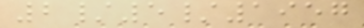2/5/1957
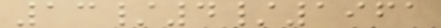13/4/1961
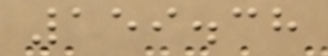159.38
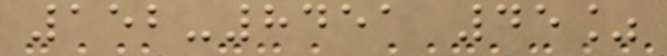152-8451 45%
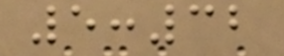5:32
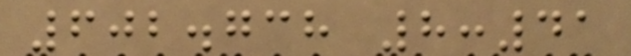602.738 8:41
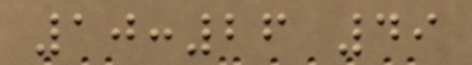10:26 49
